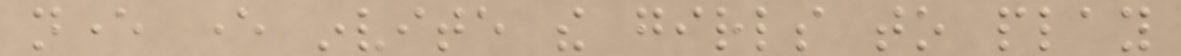never ever invite the girls to play
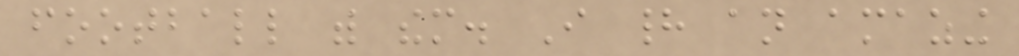football with them. I had an amazing
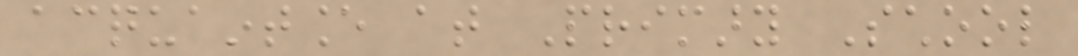acquaintance at Primary School
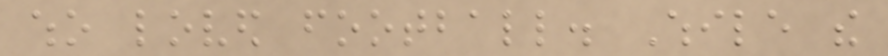who loved football. While the
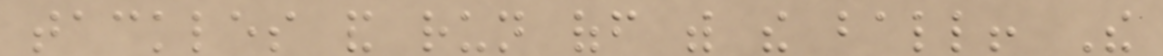tackles and run off with the ball! The
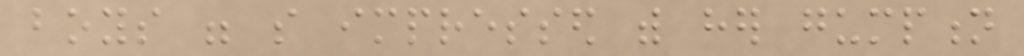boys were so impressed with her gumption
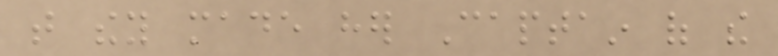that they made her Captain of the
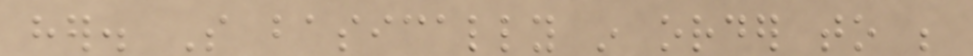her. So basically in order to be
